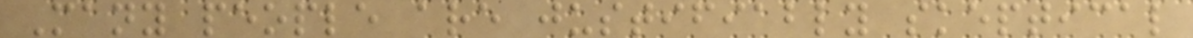Many people are justifiably skeptical
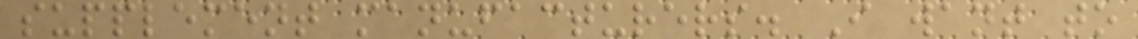supplement manufacturers. I want to
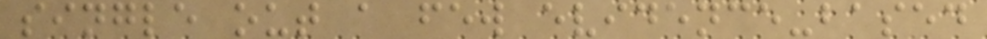single out a few evidence-based
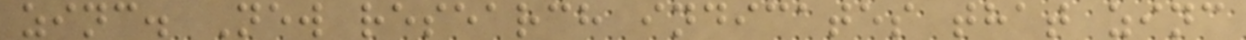zinc. New research indicates that zinc
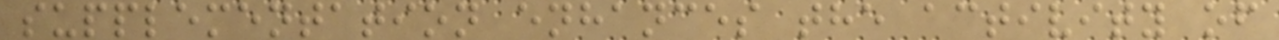supplementation enhances the activity of
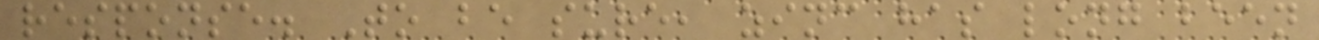response. To be sure, zinc has long been
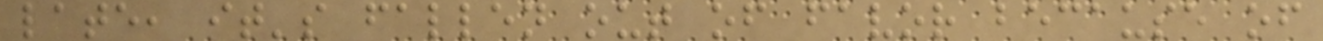late, it's fallen out of favor because of
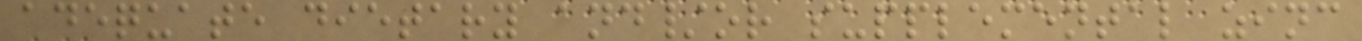adequate dietary and/or supplemental zinc
